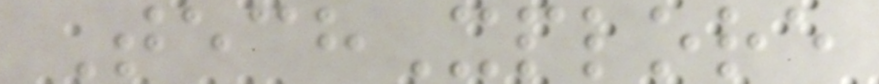TechXplore
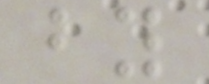by
